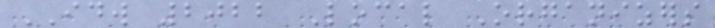IDW 2022 Local Organizers
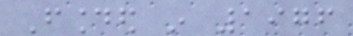Founded in 1976
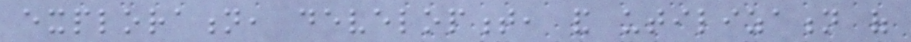exploration, development, and utilization of
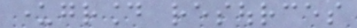underground resources
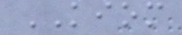KIOM
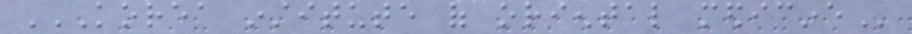KOREA INSTITUTE OF ORIENTAL MEDICINE
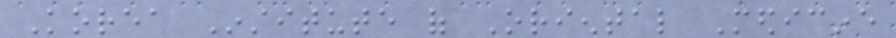Korea Institute of Oriental Medicine
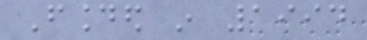Founded in 1994
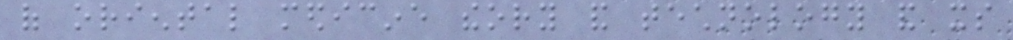of oriental medicine theory and technology and its
